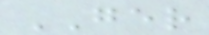GER
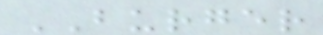BURGER
